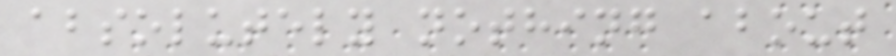absolutely nothing about
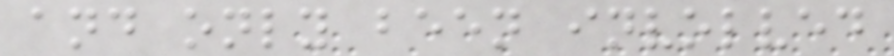and only been involved
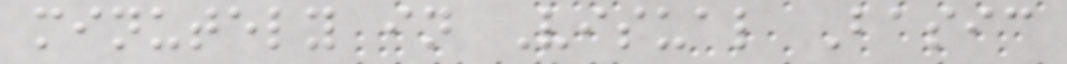minutely in Visual Basic
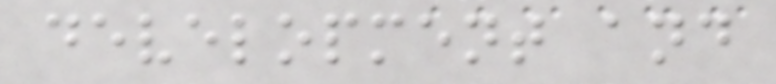development and
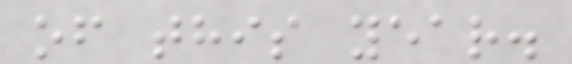of this year.
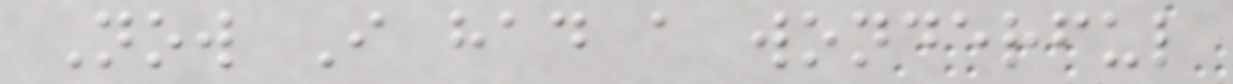Now I had a wonderful
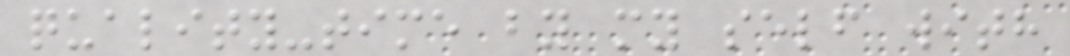quality-time by my self with
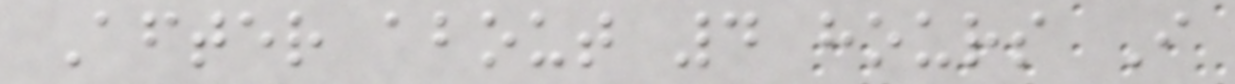After about 4 hours I
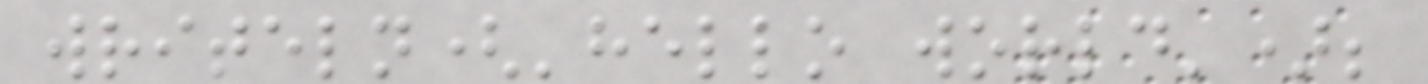writeln('hello world');
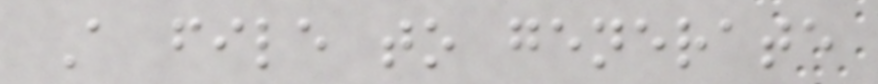A file to generate
